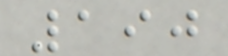190
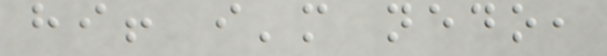hi! i'm nedo,
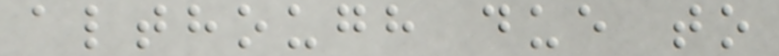although due to
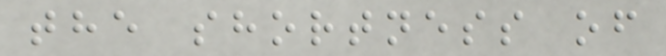the shortness of
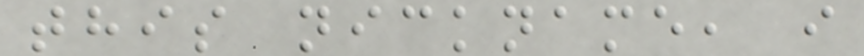this nickname, i
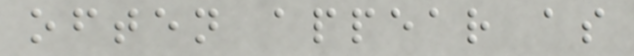often appear as
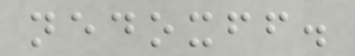nedoxff.
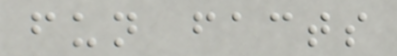fun facts
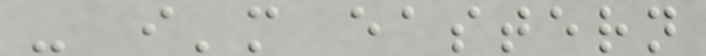- i'm eastern
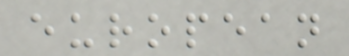european
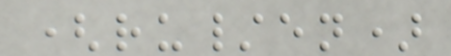(ru/en)
